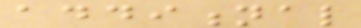additional
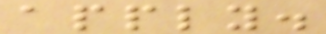apply.
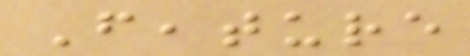Feature
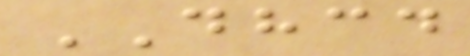DHCD
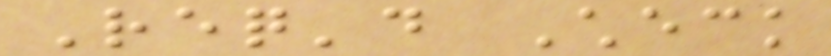Req'd Check
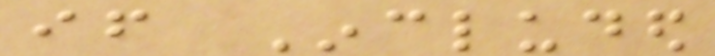if Included
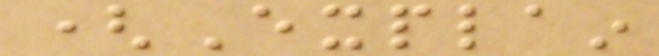(Explain
